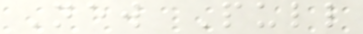New Pull
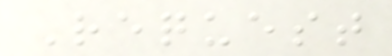Request
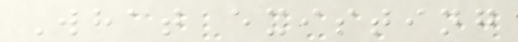What existing
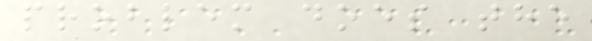problem does the
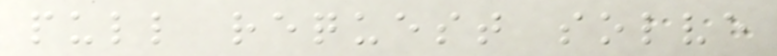pull request solve
